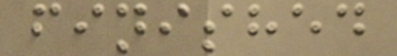finished
